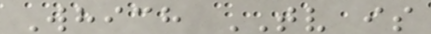Which TV is
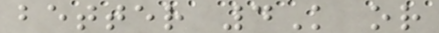better 4K or
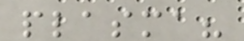plasma?
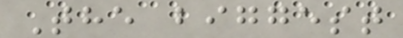The biggest
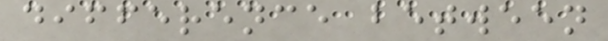difference between
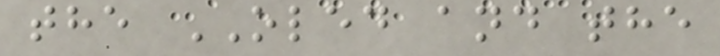the OLED and the
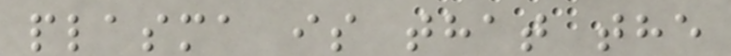plasma is that the
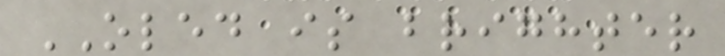OLED is brighter
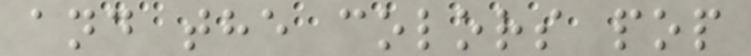and the colors pop
